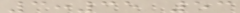3:35 53
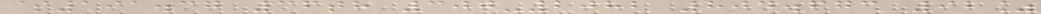$191.37 36th 307-2082 804.673 92%
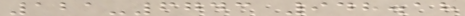121-6743 948.18
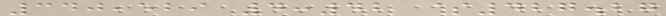340,529 4:42 $427.27
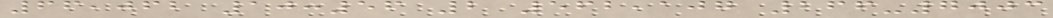66,062 10:56 2 562,107 266-7003
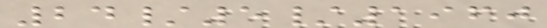24/5/1960
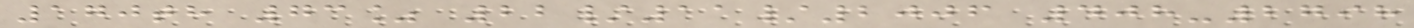170th 73% 22/11/2006 408-2798
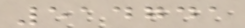514741
